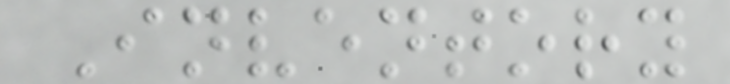Inventory
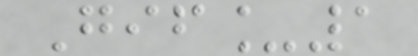Gif_1
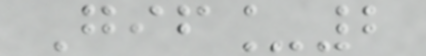Gif_2
